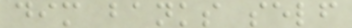dim banks self
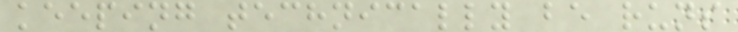keeping technically be runs
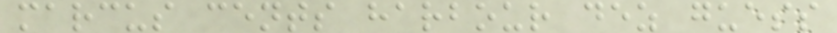marcus cents harbour dez guess
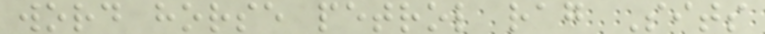word horse petrol rag Sits
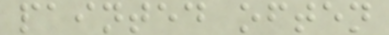painted often
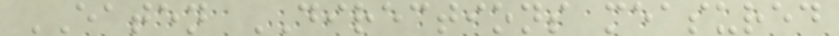EATEN DIRECTIONS measured
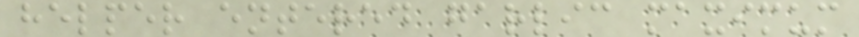helper entered garlic maximum
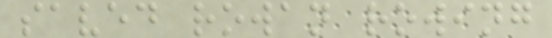saved rowan rowing
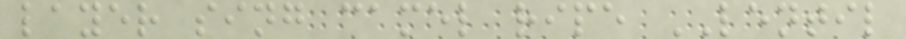layer sing camel ripe LENTIL
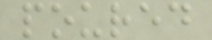poured
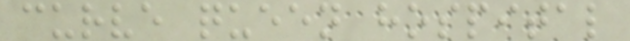curve queen hospital
